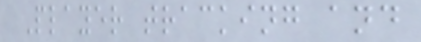Player tracking and
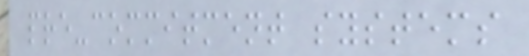pre-commitment systems
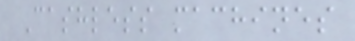Cashless machines
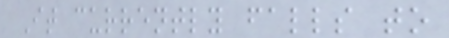It currently falls to
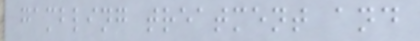gambling treatment and
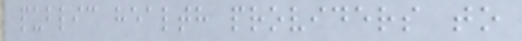public health providers to
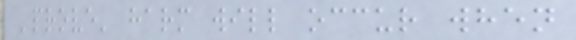'prove' harm will occur when
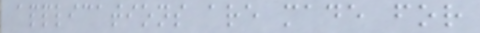applications are made for
